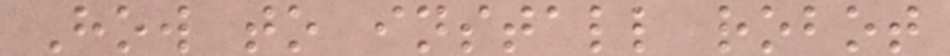How to install robot
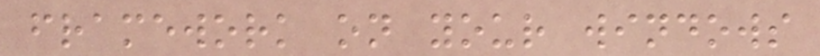framework on your windows
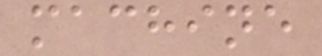machine
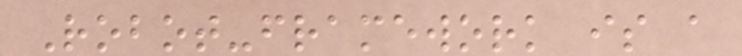Robot-framework is a
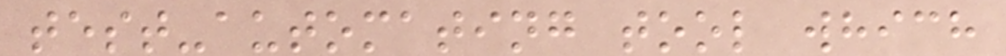test-automating tool which
